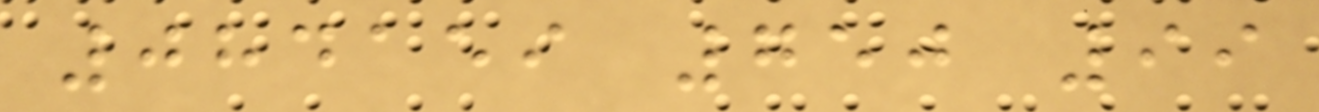084159 750 99
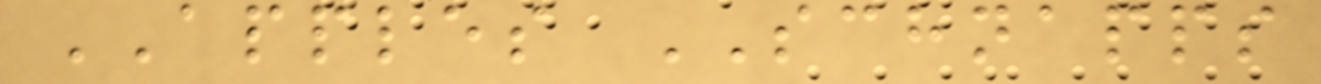APPLES SCHNAPPS
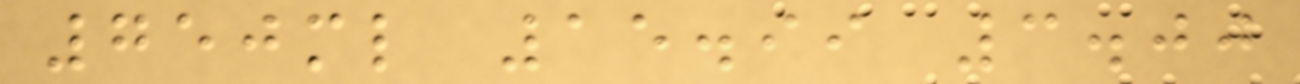750ml 15.99 3.00
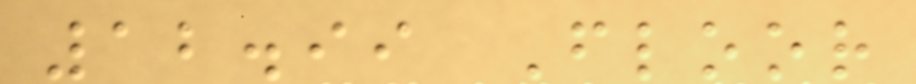12.99 Floor
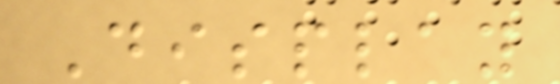Display
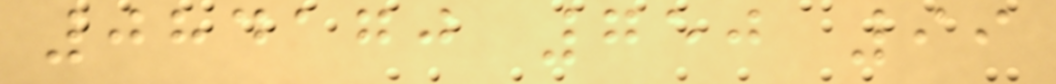084170 750 99
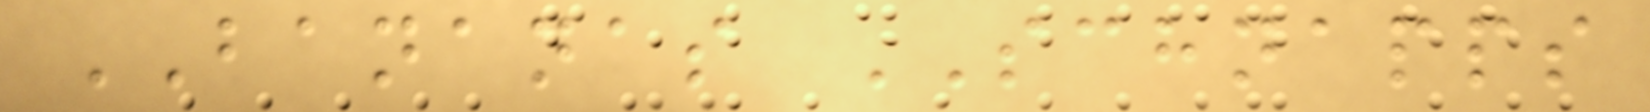BANANAS SCHNAPPS
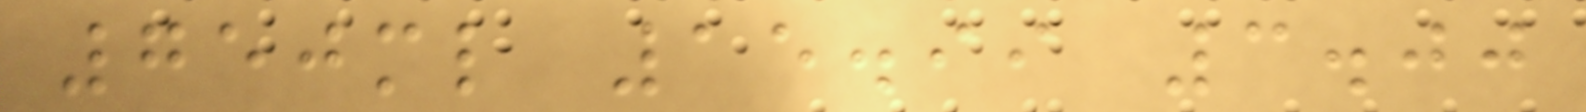750ml 15.99 3.00
